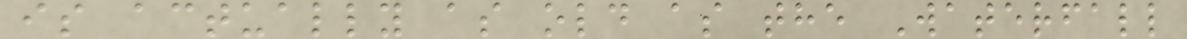is actually as old as the Waterfall
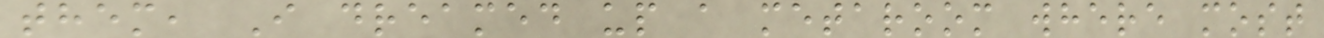them, I dreamed up a metaroom where most
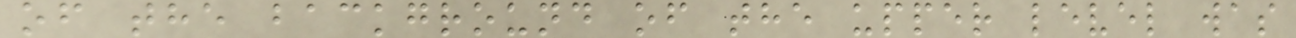of the background of the upper level was
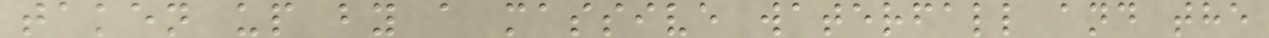taken up by a massive waterfall and the
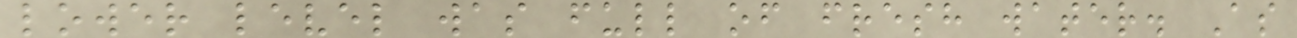lower level was full of fresh water. As
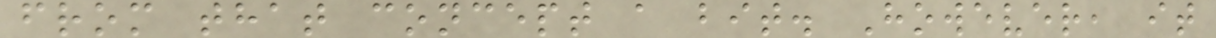from that concept a bit. However, it
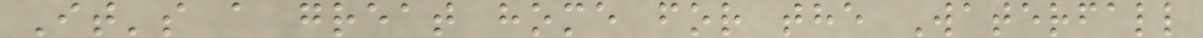It's a great home for the Waterfall
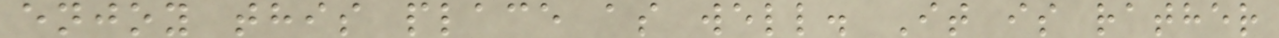enjoy this place as well. It is rather
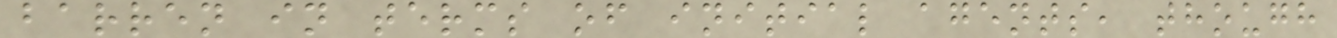barren in terms of initial agents, though
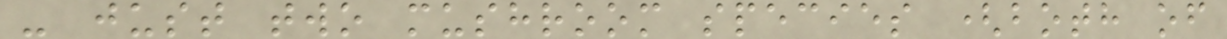- just two mushroom species (both of
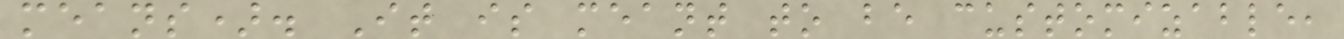means). It is meant to be customizable,
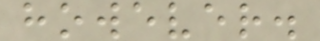however.
